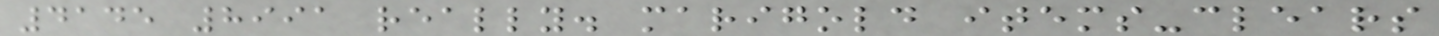4145 8991 really. marigold items-clears
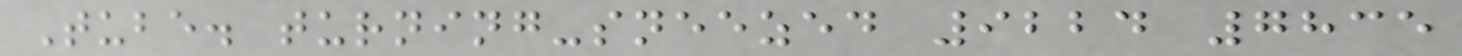Tube. turning-sneezed 9224 7835
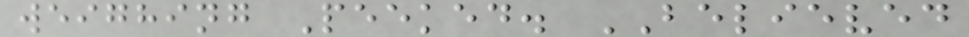weighing Peeked. BELIEVED
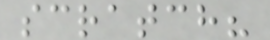scratch?
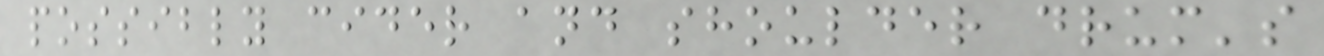possibly cider and shoulder drum's
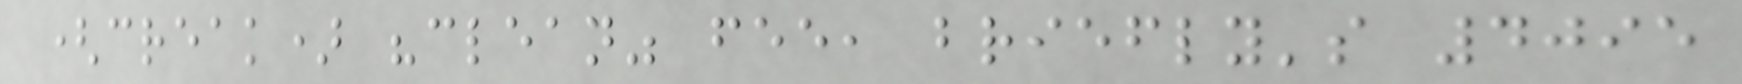(creak) "clean" fee, briefly's 4095
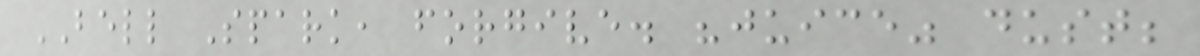BELL Spark, forgive. "juice" dust;
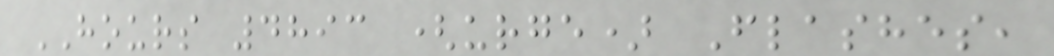HOURS 4893 (urge) Flashes,
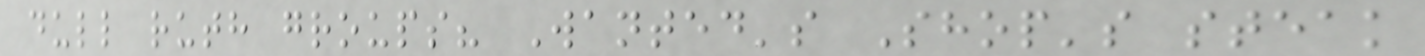dull ruth groups? Wanted's Shop's steak
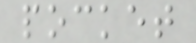pocket
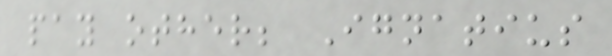pay other; Ignatius
